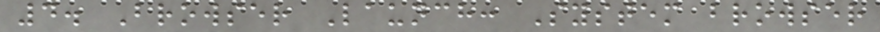4. Browser Launch: System browser
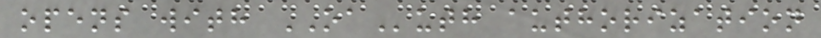opens with OAuth authorization
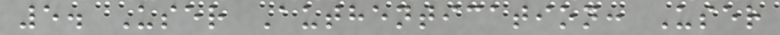5. User Authentication: User
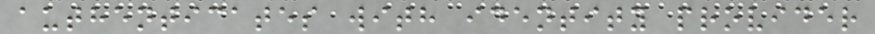authenticates with identity provider
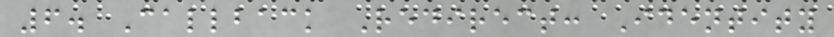6. Callback Redirect: Identity
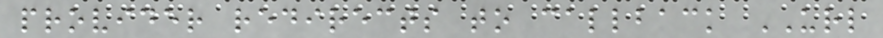provider redirects to callback URL
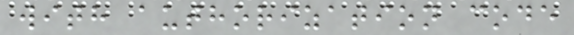with authorization code
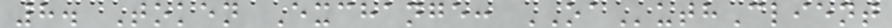8. Token Exchange: OAuthClient
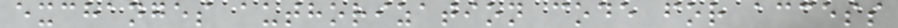exchanges authorization code for access
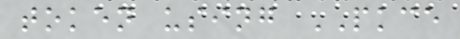token using PKCE
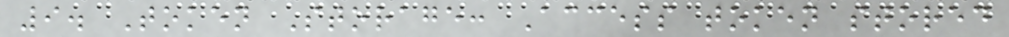9. Token Storage: Access token stored
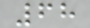68
